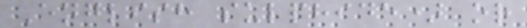English sulphide) or
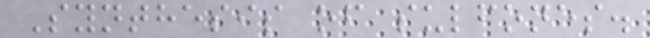Synthesis of sulfones.
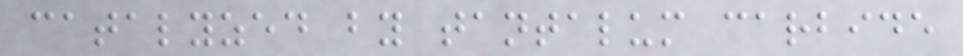catalyzed by tantalum carbide
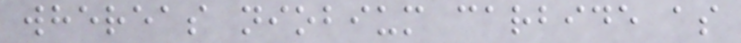whereas niobium carbide as
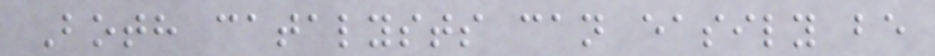Both catalysts can easily be
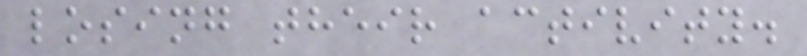losing their activity.
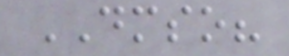DMSO?
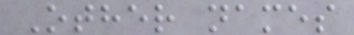Other names
